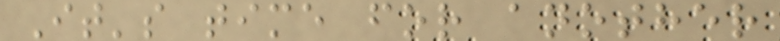It's time for another
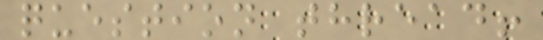question thread!
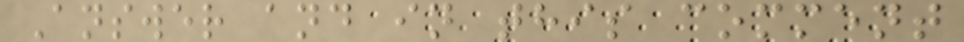Answer and in this comment
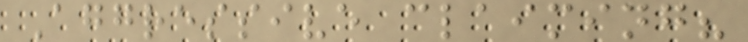Aggressive claiming?
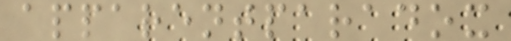apparentparadox
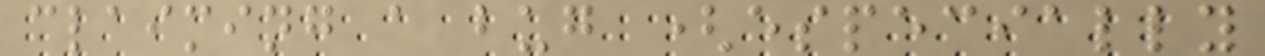claiming a bug (especially
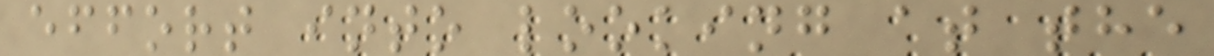effort into looking at the
